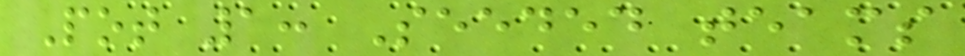Pot 1: Seeded teams
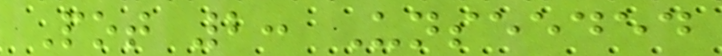Pot 2: Unseeded
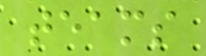teams
